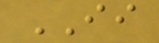II
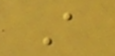A
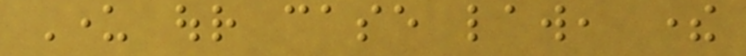Under our case law, there
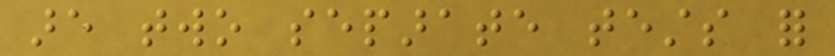are two separate tests for
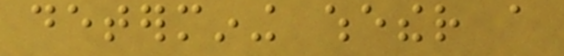determining whether a
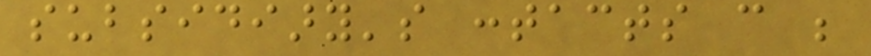subsidiary's contacts can be
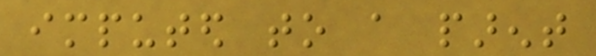imputed to a parent
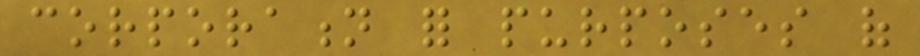corporation for purposes of
